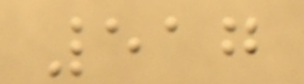517
